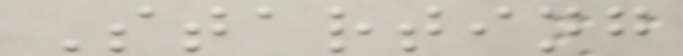Starting
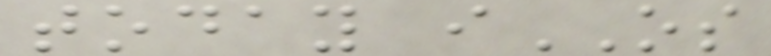today iOS
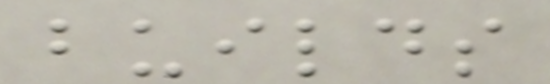builds
